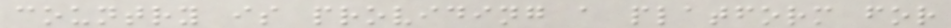country is providing a platform for
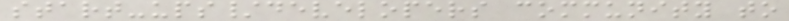start-ups/developers community to
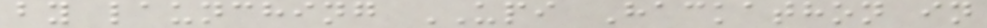by launching UPI Hackathon in
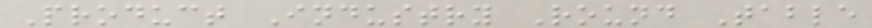Product Industry Round Table
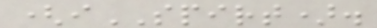(iSPIRT).
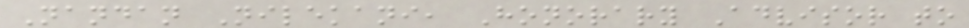Nandan Nilekani, Honorary Advisor to
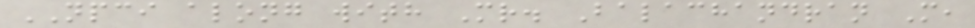NPCI along with Mr. Balachandran M,
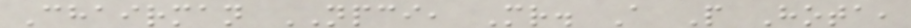Chairman NPCI, Mr. A P Hota,
